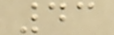43
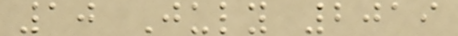10 July 2019
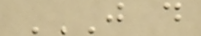J D
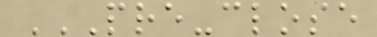PRE-CLOSE
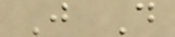J D
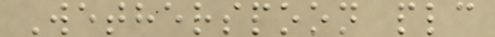Wetherspoon plc
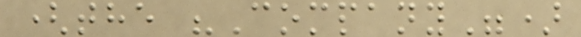(the "Company")
